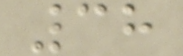38
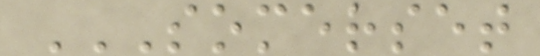SOMERSET
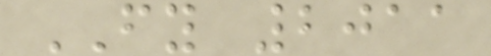FY 2011
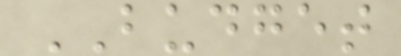BUDGET
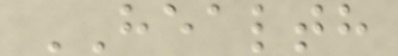HEALTH
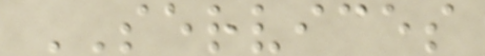SERVICES
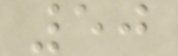50
